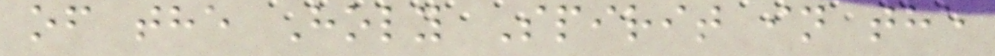of the Holy Spirit in the
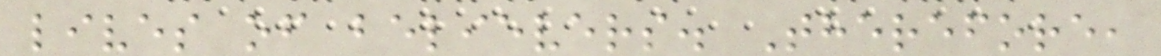lives of believers. Therefore,
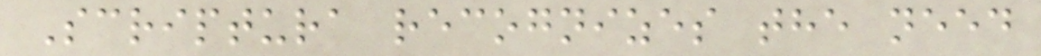Scriptura recognizes the need
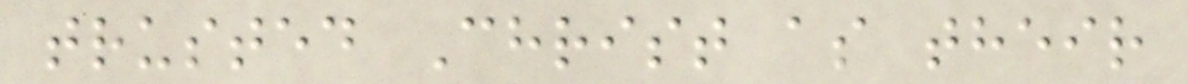trusted Christ as their
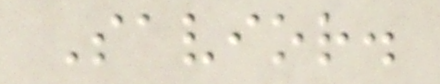Savior.
